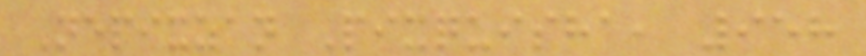Nepixzan Pixquisha, 958
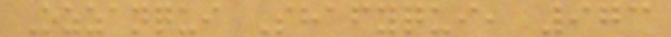Ozzanqui Shafyqui, 973
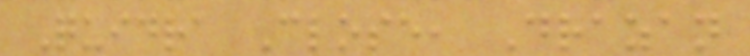Quidra Close, Drazan
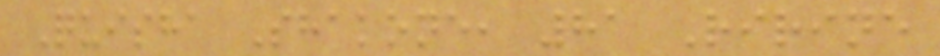Quisha Shakone, 81 Ririne
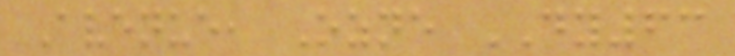Avenue, Ozne DY63
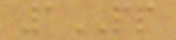1PP
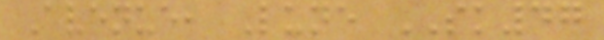Avenue, Lune SK47
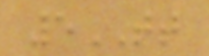5TT
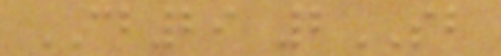CB29 2SB
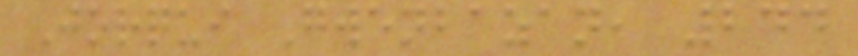Jorqui Gwenbazan, 244
